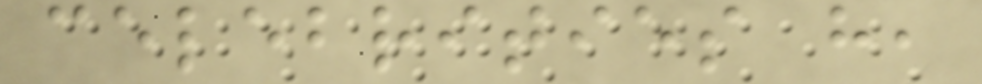celebrities have,
